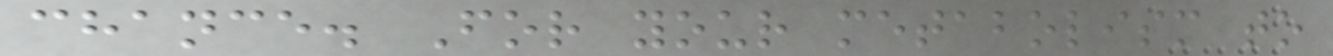chance. For your metabolism to
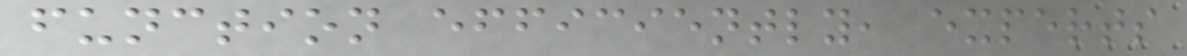function efficiently, experts
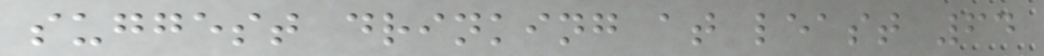suggest drinking at least 64
